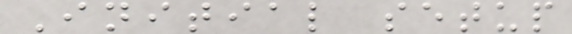Initial setup
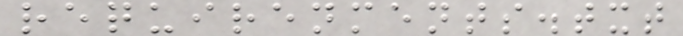requirenments.txt
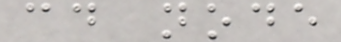cd node
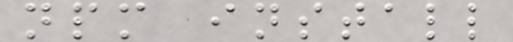npm install
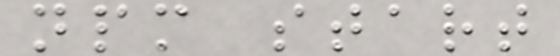npm start
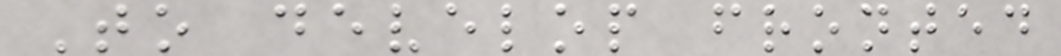To develop fronted
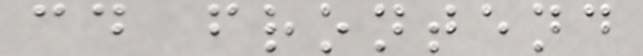cd frontend
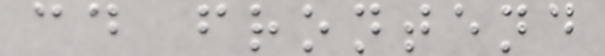cd frontend
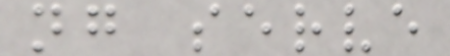ng serve
